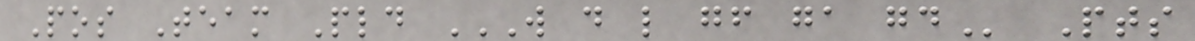Pos Team Pld W D L GF GA GD Pts
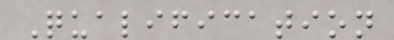Qualification
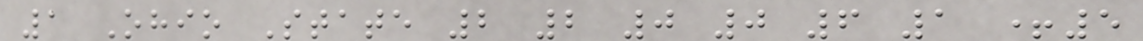1 Ohio State 2 2 0 0 6 1 +5
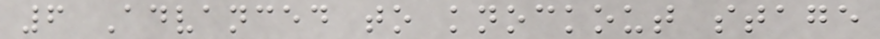6 Advanced to knockout stage
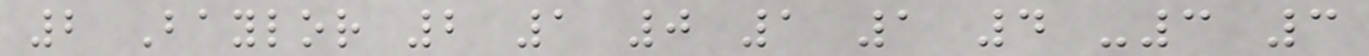2 Baylor 2 1 0 1 1 4 -3 3
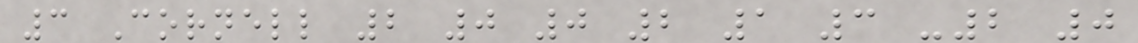3 Cornell 2 0 0 2 1 3 -2 0
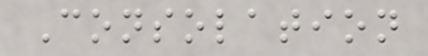Consolation
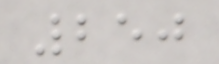250
